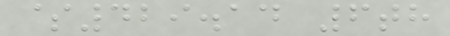$429.14 6th
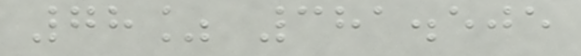78% 381.505
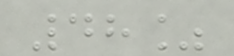48%
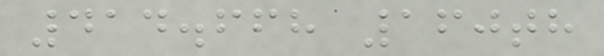414.668 160th
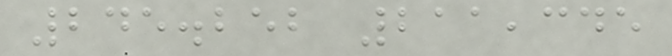245.252 211,345
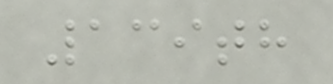139th
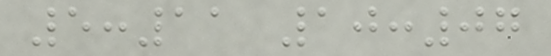5:11 10:07
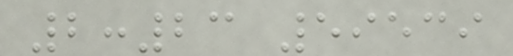2:23 59539
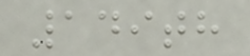149th
